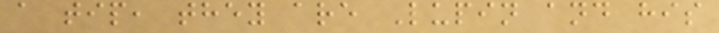a tip, they are Lupin and his
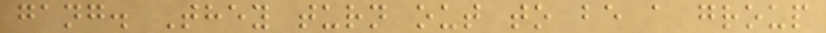gang. They turn out to be a group
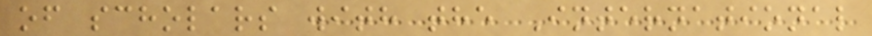of scholars with the International
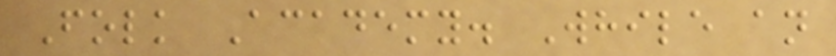Folk Academy. While an
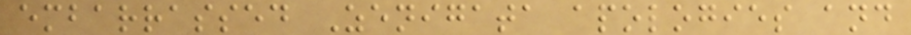embarrassed Zenigata apologies and
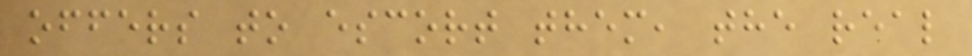offers to escort them, the real
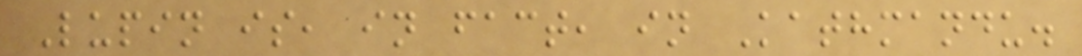Lupin is, in fact, in Kathmandu.
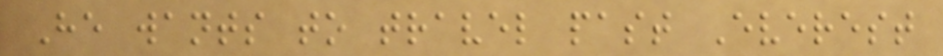He wants to travel past Everest
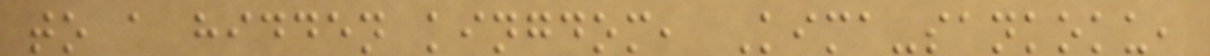to a hidden kingdom, Kima-sankoku,
